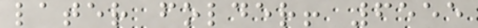later folder! 6555
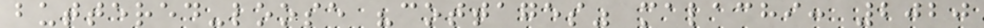buttered-loose "cottages" malachi: 2020
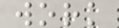work
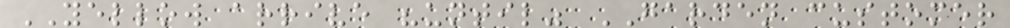YELLOW arrive "until" GARDEN customer
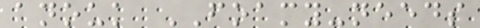anouk FOAMY-needs
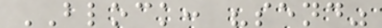BLOCK: "send"
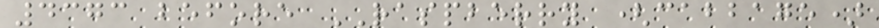4373 before RASPBERRY (cabbage)
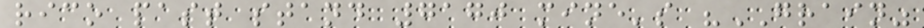rico past stand 7170 mine's "GRAIN"
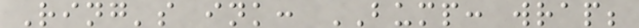Ring's ink: BUMP: wrap;
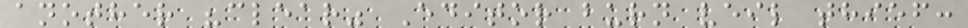another "clear" Editor burn veil thief:
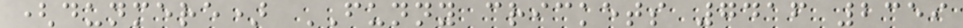(dunmere) FUNNY crickets 7416 2359
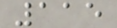115
